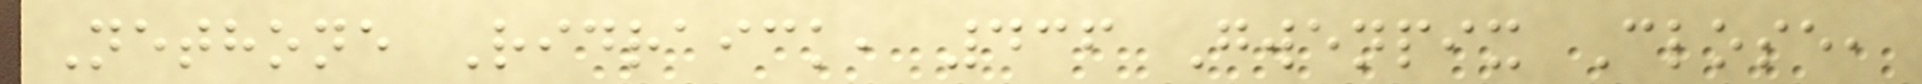Nethone Ridraick, 436 Gwenpix Close,
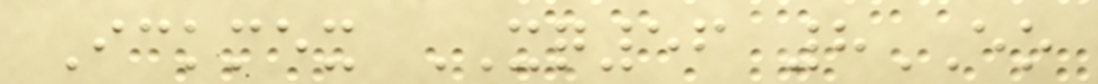Ickmex XQ56 8EO
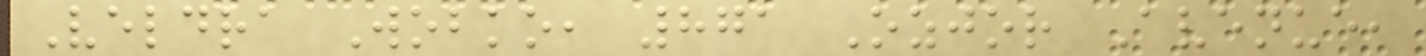Veldra Wobko, 871 Ozjor Avenue,
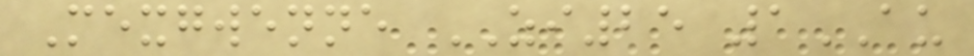Mexgwenne ZI25 1AU
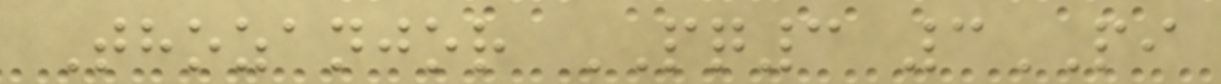Thozanjor PQ3 3PI
